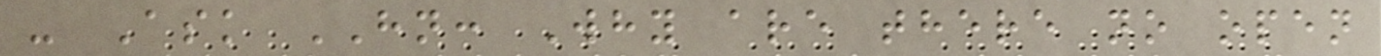- Ask HN: Why are there no open
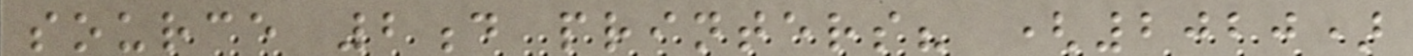source 2d printers? (2020)
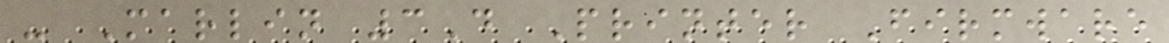- Marlin 3D Printer Firmware
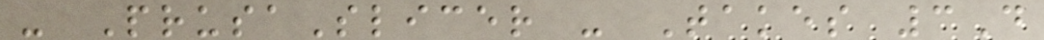- PrusaSlicer - Takes 3D
